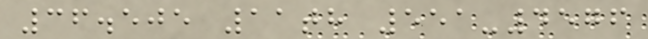36.505 11th 551-4576
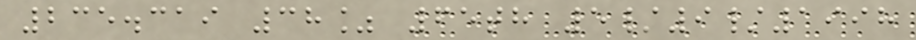235.319 38% 65th 5/9/1998
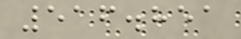516.851
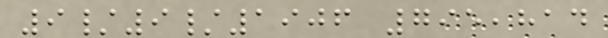9/9/1906 795,814
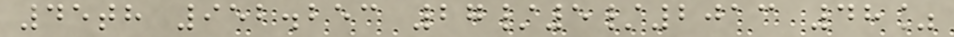45th 952.253 27/5/2013 48%
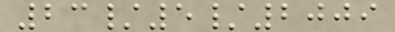23/5/2009
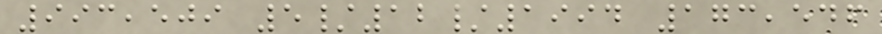993,509 5/12/1994 173,546
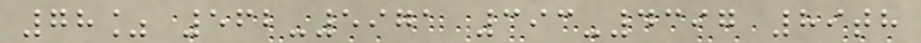78% 562-5971 393-4397 89th
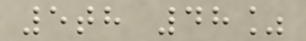5th 48%
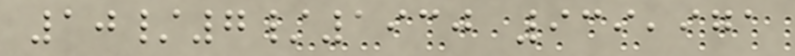10/7/1930 939,971
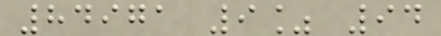84971 9% 94
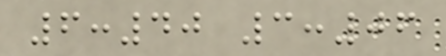6:40 3:06
